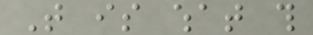That is what this
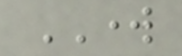WORK
